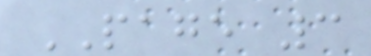PAGE 3
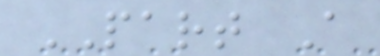PART A
